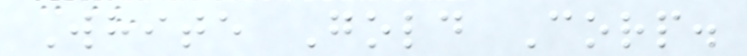White Gold Corp.
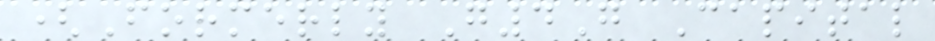(Formerly G4G Capital
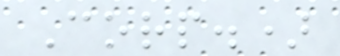Corp.)
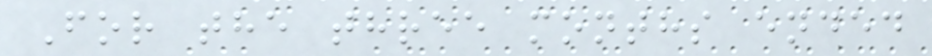For the three months ended
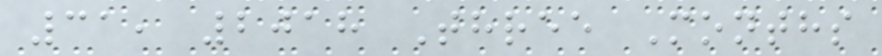31, 2018 Three Months
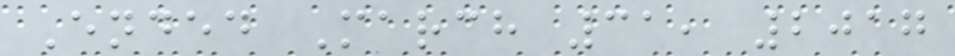Ended March 31, 2017
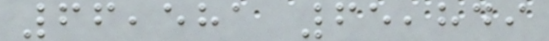66,581 65,849
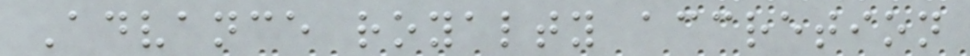Advance royalty accretion
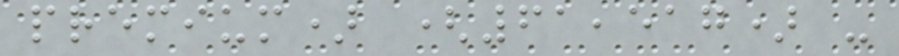premium) (61,517) -
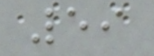59
